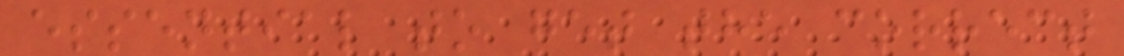essential to get the correct
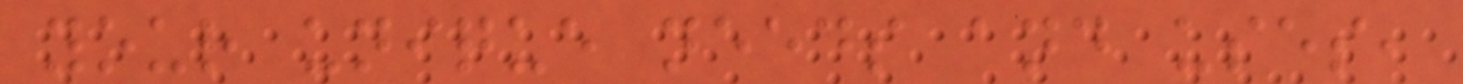your unique needs and uses,
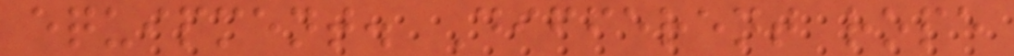equipment. Different rope
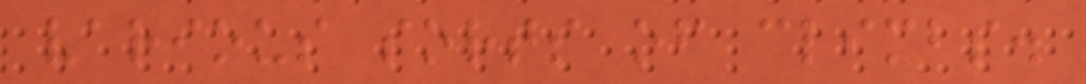various sorts of climbs.
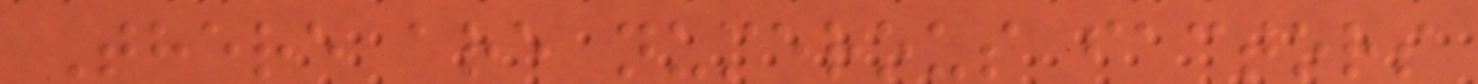There are numerous factors
